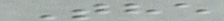The
